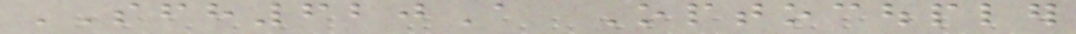SFH620A Optocoupler
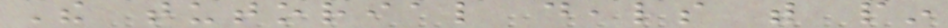The tutorial deals with pin
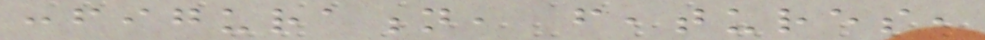configuration, features,
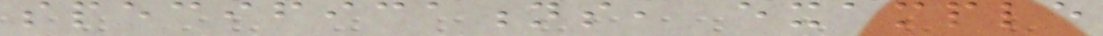specifications, example
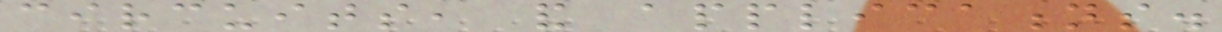circuits, and applications.
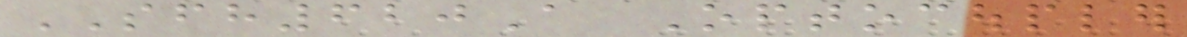SFH620A Optocoupler
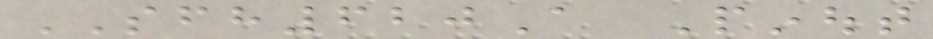SFH620A Pinout
